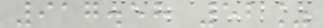917.58 52%
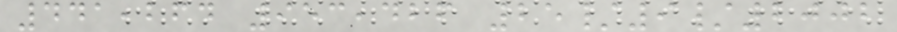441,264 953,426 25/9/2002
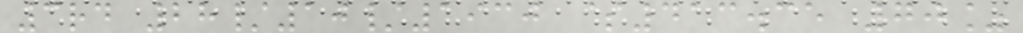3rd 28/10/1930 $413.35 70%
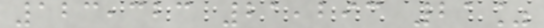123,323 21,293 21%
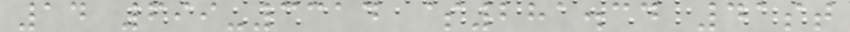14 699-3314 $281.34 41st
